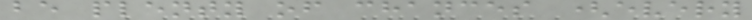be plenty of chances (every
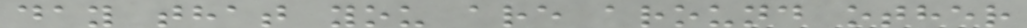day that you are around other
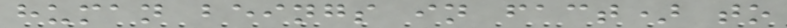human beings in fact) to
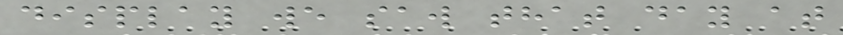display we saw that day at
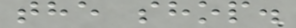the shop.
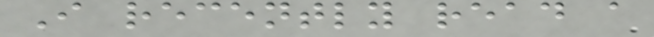I recently read a
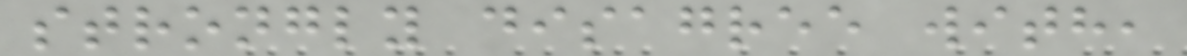strongly disagree with,
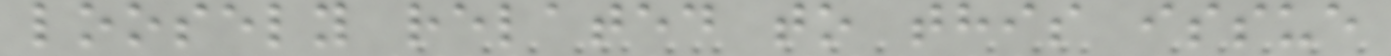loosely related to this issue
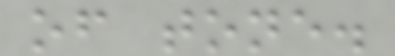of tone.
